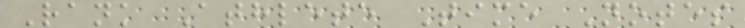Rank Athlete Time Notes
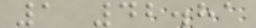1 42.81
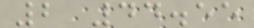2 44.55
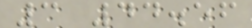3 44.56
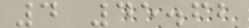4 45.62
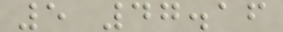5 47.16
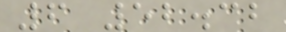6 52.32
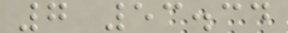7 53.34
